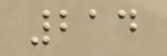214
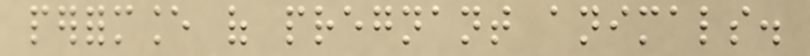performance of pregnant animals.
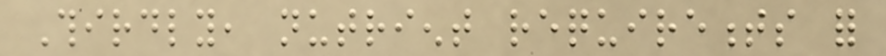Thirdly, nutrient requirements for
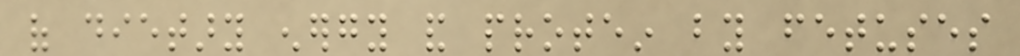of dietary energy and protein by fetuses
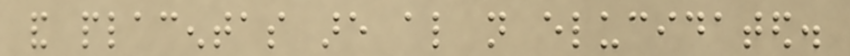and placentas are also not elucidated.
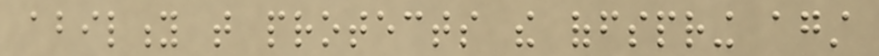ability that protects the offspring against
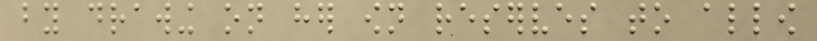by drawing on her own reserves to allow
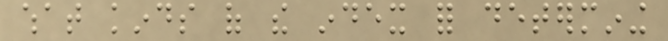what kinds of the index for determining
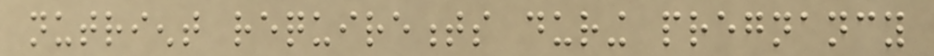nutrient requirements during pregnancy
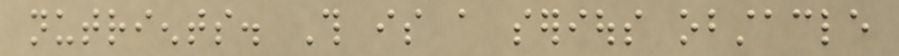nutrients. This is a serious obstacle
